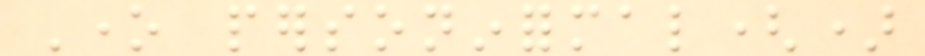One personinformal()
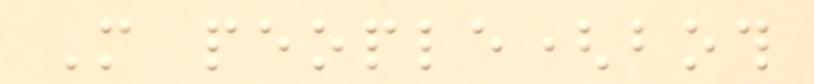More people(both
